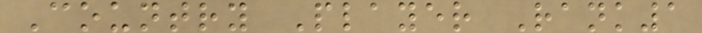Country Player Rank1
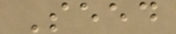Seed
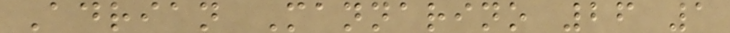Adrian Mannarino 26 1
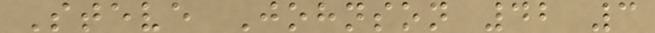Steve Johnson 42 3
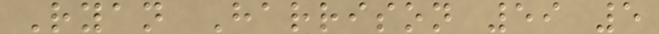Ryan Harrison 59 5
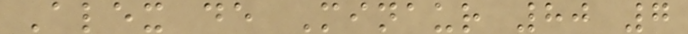Alex de Minaur 80 7
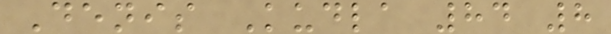Denis Kudla 84 8
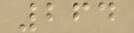264
